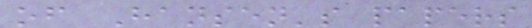of Hansen's papers
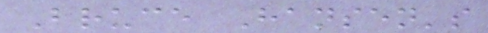Bruce Hansen's
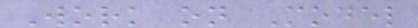Work on Model
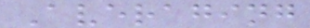Averaging
